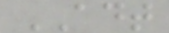ADT
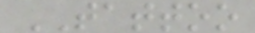TATTOO
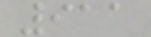911
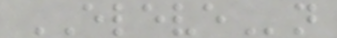ELEVEn
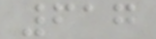617
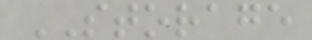STORAGE
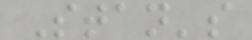Stan's
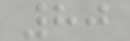80
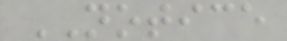NOTICE
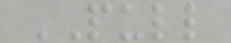PULL
